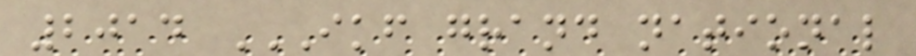2014 IKF GRAND NATIONAL
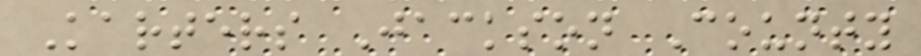Karters Jackson County
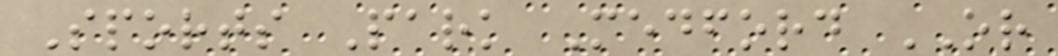Sports Park Medford OR
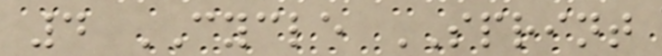4 CYCLE SPRINT
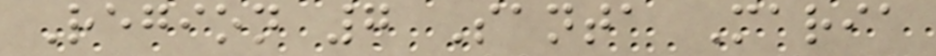Region 7 Santa Maria
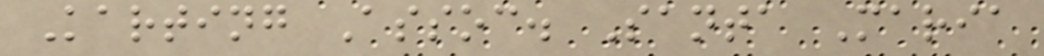Karting Assoc. Santa Maria
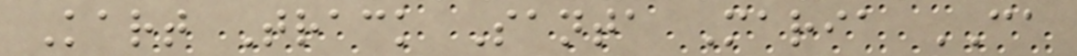Kart Track Santa Maria CA
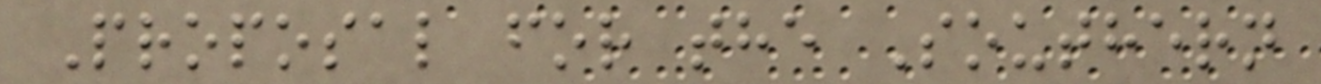Proposal for the Southern
